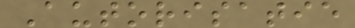Autorisatie
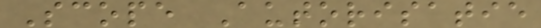Scope Autorisatie
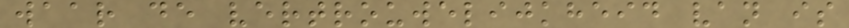waar de vertrouwelijkheid van is
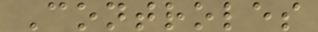Controles
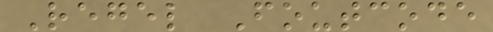Regel Foutcode
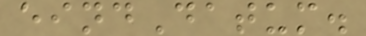eindDatum.
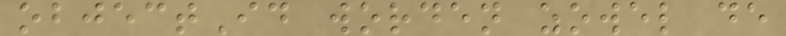objectId worden zowel de
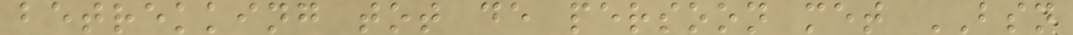betrekking tot de persoon met BSN
